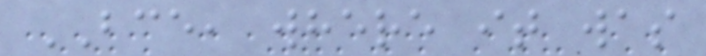BCE, where it was
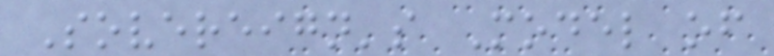Sovereign's Model of
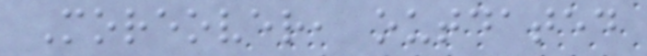Moreover, outdated
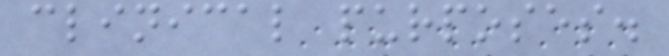clinical purposes.
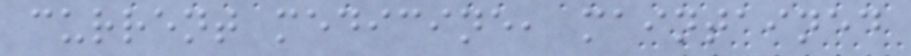current medicine, maintained
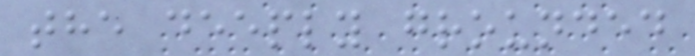the deeply grounded
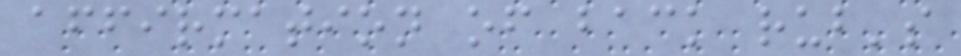affirmation of back rub's
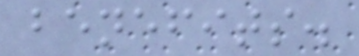benefits.
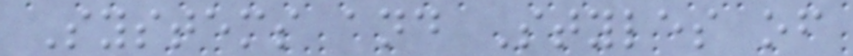Systems and Styles of
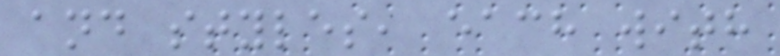and styles, each with
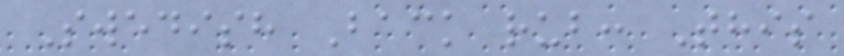Swedish Back rub: This
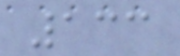133
